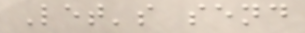Let's send
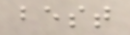best
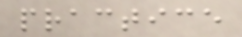practice
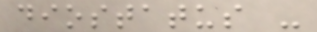diostatus -
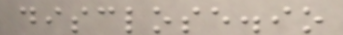disclose.io
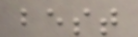best
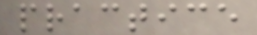practice
